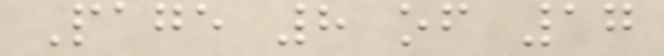Page 8 of 17
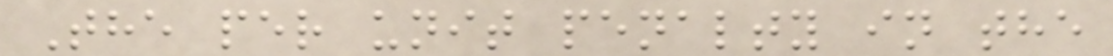The per unit penalty in the
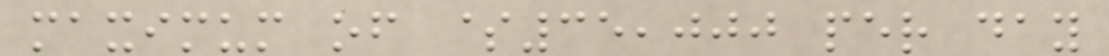maximum of $35,000 per day
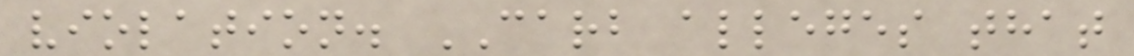violation. CARB alleges that
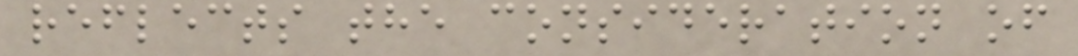reflects the consideration of
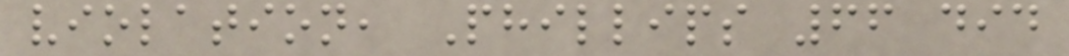violation, Phillips 66 did
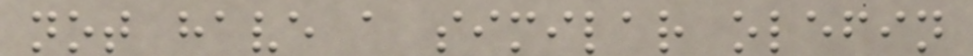not have a similar olefin
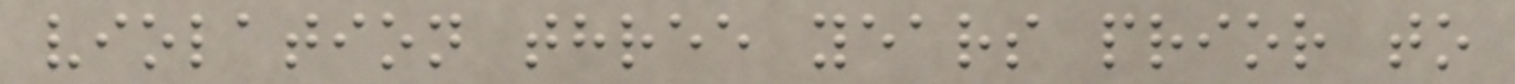violation three years prior to
